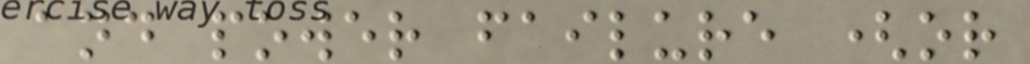and power failure (or
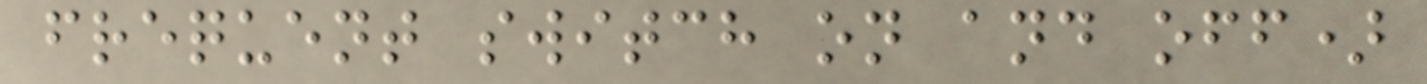frequent switch on and off)
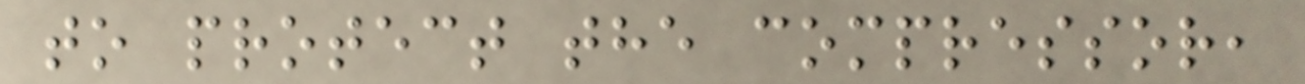to protect the compressor,
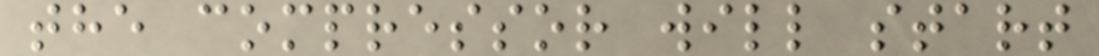the compressor will start
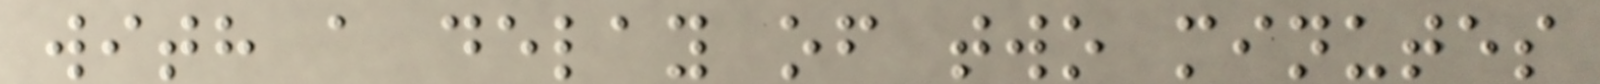with a delay of two minutes
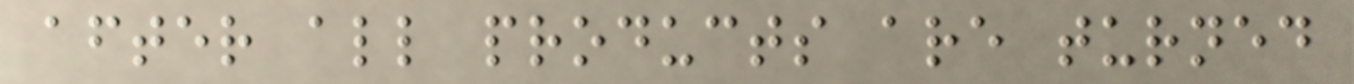after all products are turned
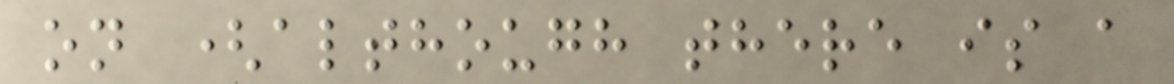on (although there is a
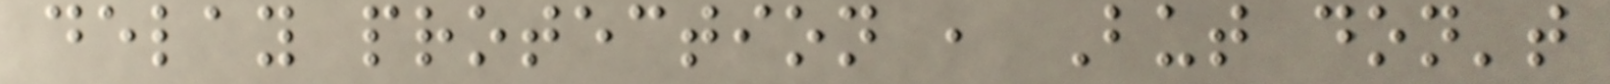delay protection , But don't
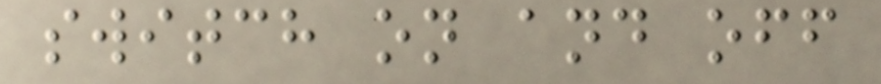switch on and off
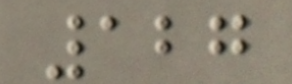127
